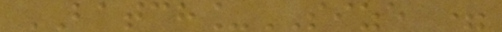BATCH_SIZE =
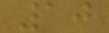10
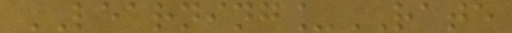LEARNING_RATE
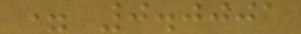= 0.0001
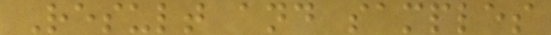Result and samples
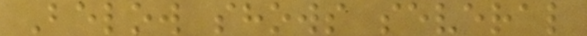Below shows several
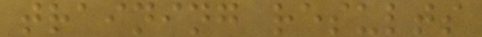training results
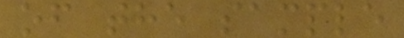of the sample
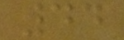44
